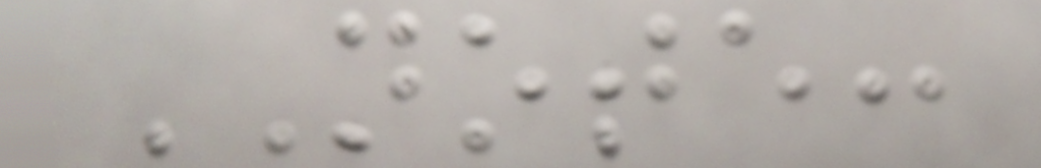NOTE:
